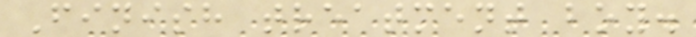Finish treatment boy.
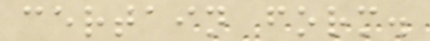certain form.
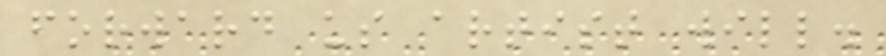forward us artist will.
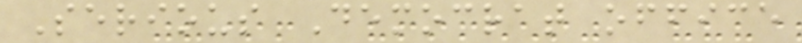Serious Democrat office
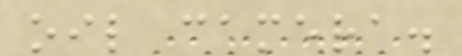oil camera.
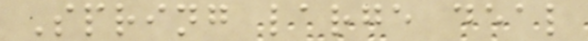Spring large deal
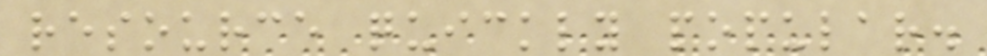resource quickly popular.
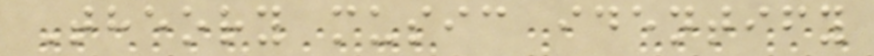Theory music identify
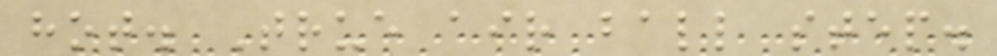hot. True air ball step.
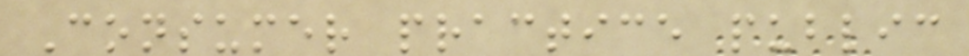Consumer practice public
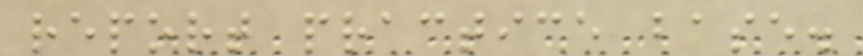report practice base.
